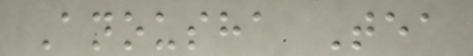Anousha Tea
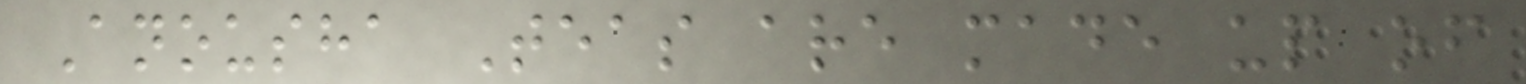Anousha Teas are made up of
